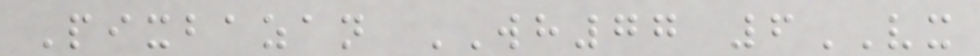Pixbazan WH77 6VX
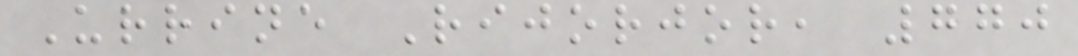Urrine Rijorjor, 770
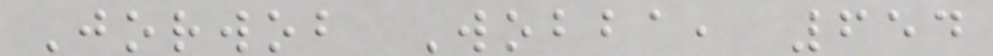Jorwob Wobba, 654
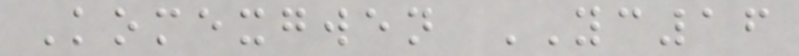Komexgwen YC16
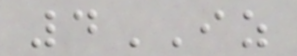4IZ
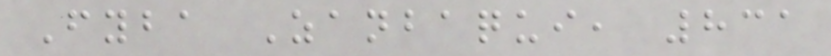Fyba Zanbaqui, 831
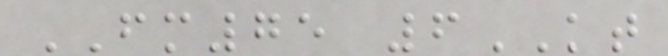FM75 6KT
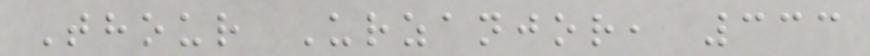Thour Urzanjor, 333
